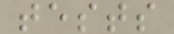tests
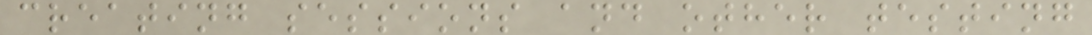creating sessions and other testing
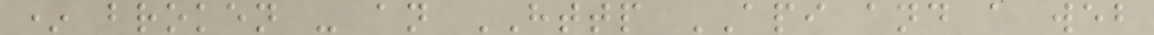* broken - an HTTP API and a web
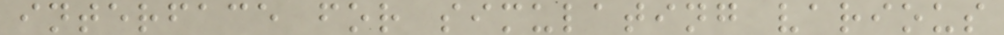interface for simulating various
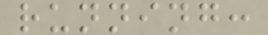running:
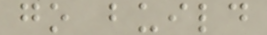go build
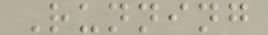Running
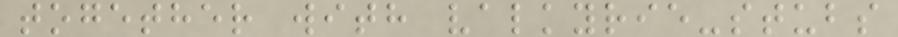together with valkyrie-stubs
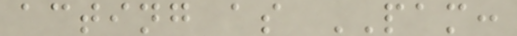acting as PAM:
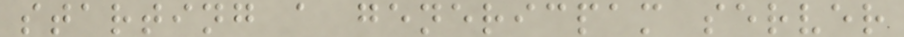starting a genericpam server
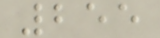255
